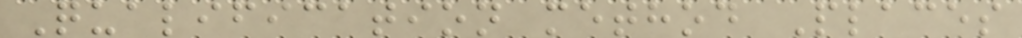Qualification method Places
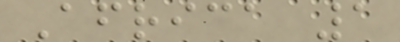Africa 1
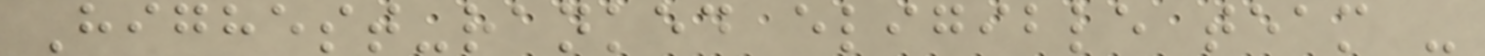Highest-ranked eligible team -
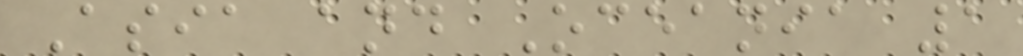Asia and Oceania 1
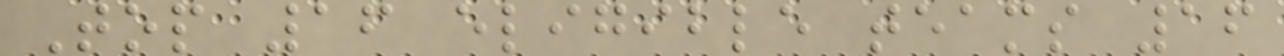Top 16 eligible teams 16
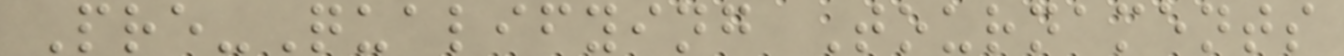Pre-Qualifying Tournaments
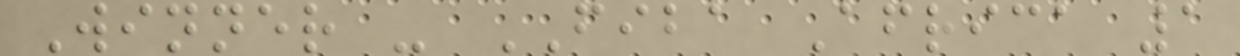Winner - FIBA Africa 1
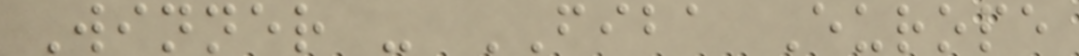Winner - FIBA Europe
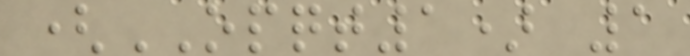(OPQT1) 1
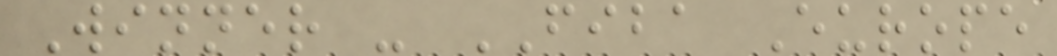Winner - FIBA Europe
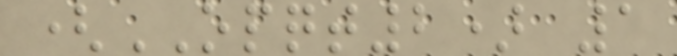(OPQT2) 1
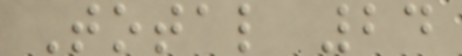Total 24
